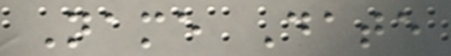Name Date
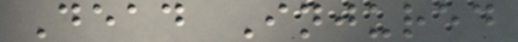Dead Injured
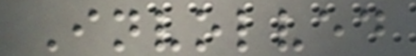Involved
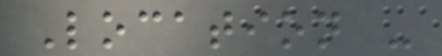Location -
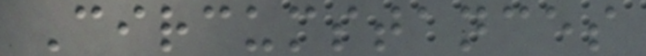Circumstances
